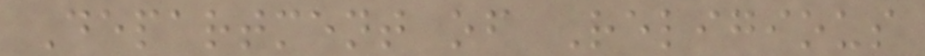Department of Religious
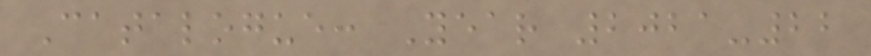Catalogue: Year 2021-22
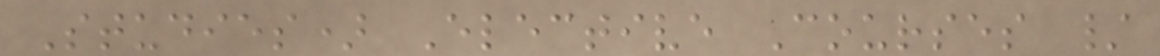Studies) Elective Courses /
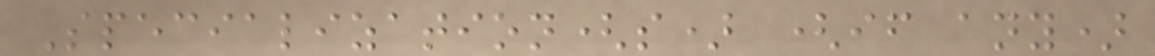Specialization(s) (if any)
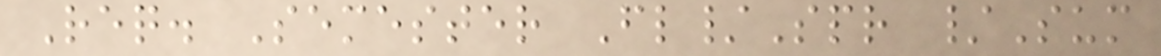Req. Semester Fl/Spr /Sum
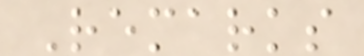Remarks
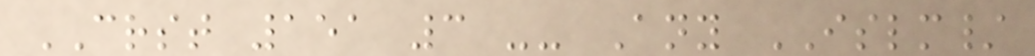CRST 151 3 -- Any ISLM/
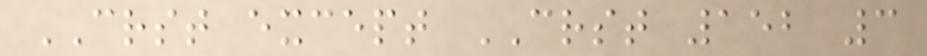CRST except CRST 152 3
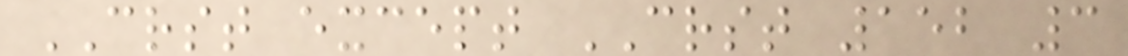CRST except CRST 152 3
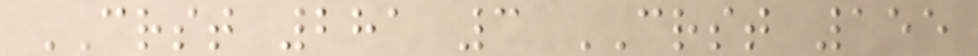CRST 281 3 CRST 155
